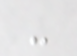-
